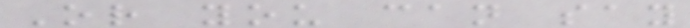Or you can say
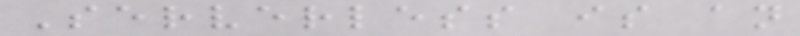Serverless is an
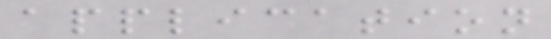application
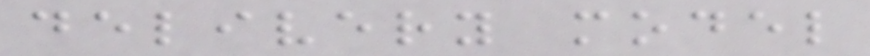delivery model
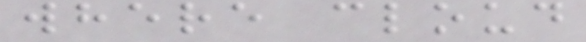where cloud
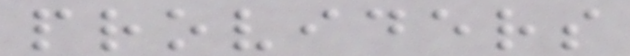providers
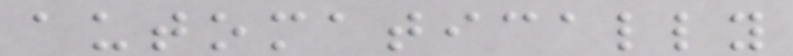automatically
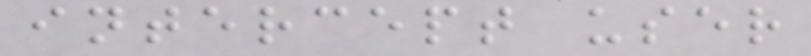intercept user
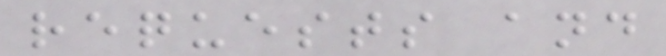requests and
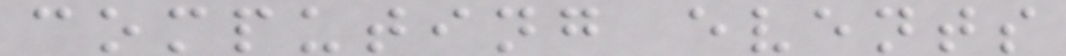computing events
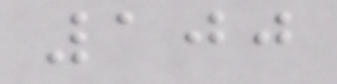100
